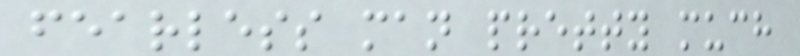fearless man pretty much
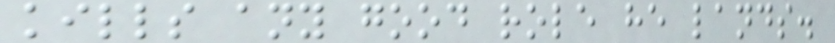kills any good role he lands.
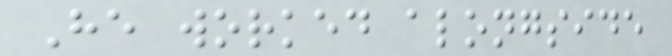He worked alongside
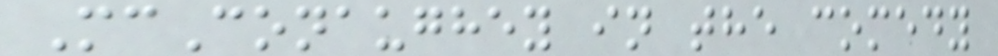McConaughey in the comedy
